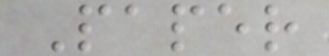Paper
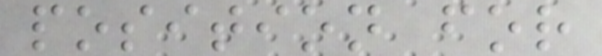position for
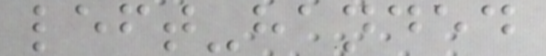left-handed
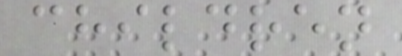children
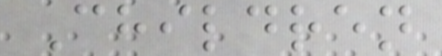Children
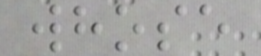whose
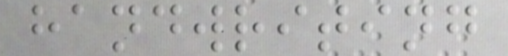handwriting
